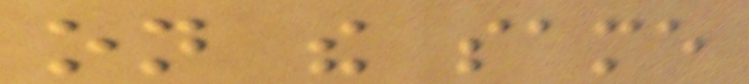on the same
